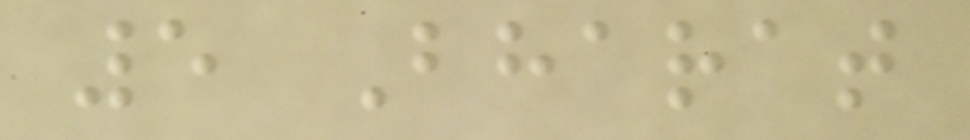5 Bharat
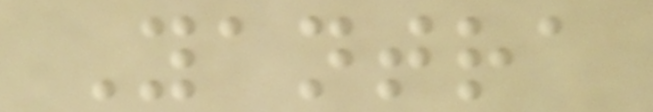Yantra
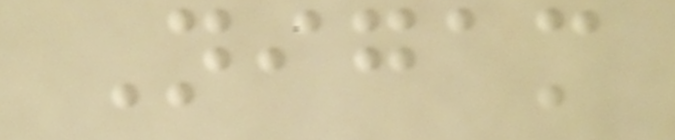Nigam
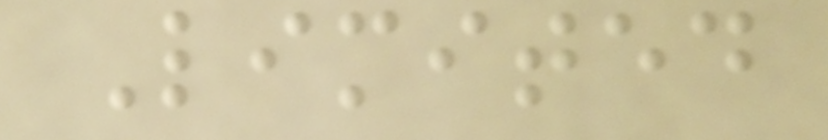Limited
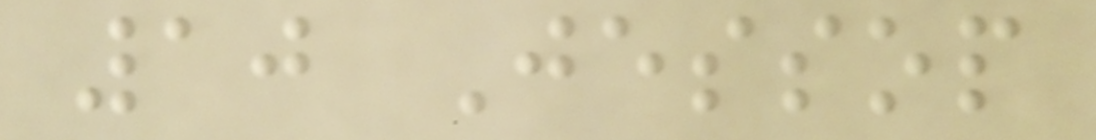10 Jessop
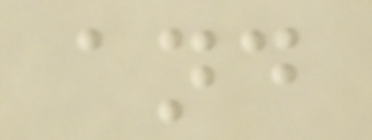and
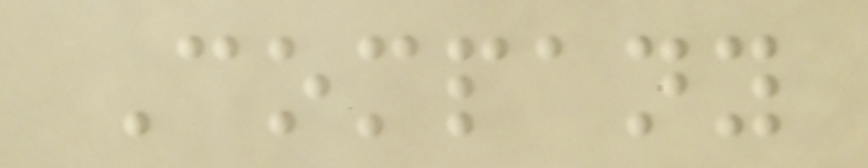Company
